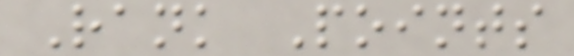Rank Points
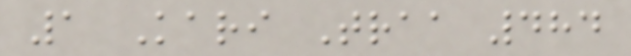1 Kari Traa 484
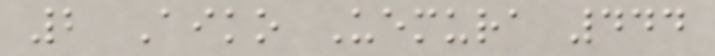2 Aiko Uemura 444
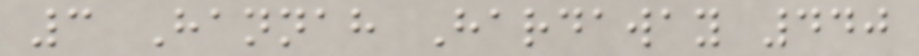3 Hannah Hardaway 440
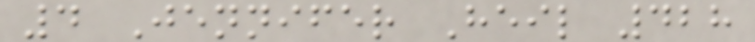4 Jennifer Heil 428
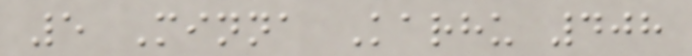5 Minna Karhu 408
